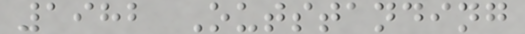1982 Outstanding
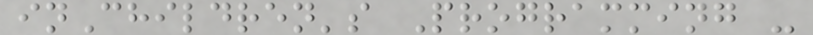inChildren's Programming -
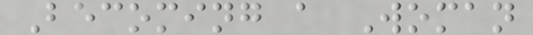Becoming a Woman
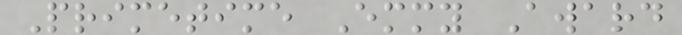Primetime Emmy Award
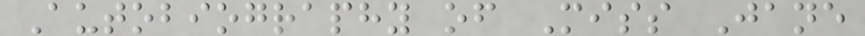Autobiography of Miss Jane
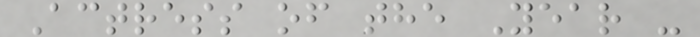Actress of the Year -
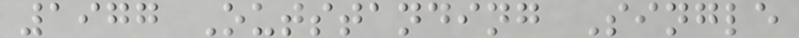1977 Outstanding Single
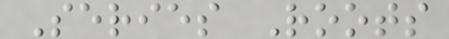Series Roots
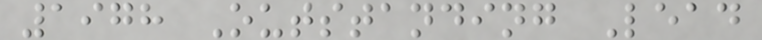1978 Outstanding Lead
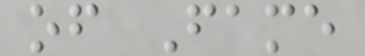of Fame
